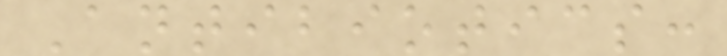Antibiotics:
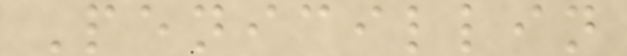Penicillin
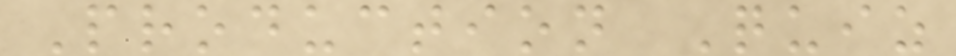Production Quiz
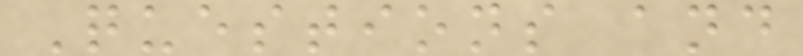Questions and
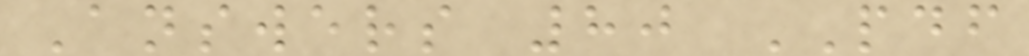Answers 80 PDF
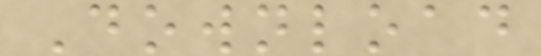Download
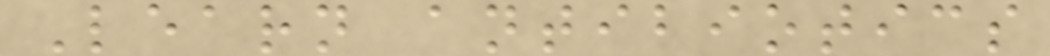Learn antibiotics
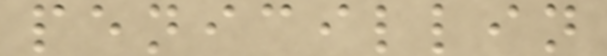penicillin
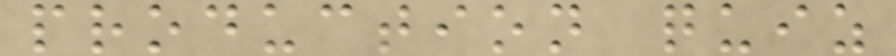production quiz
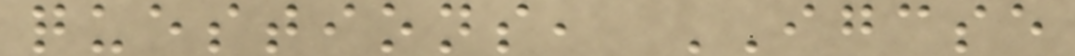questions, IGCSE
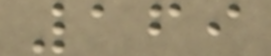169
